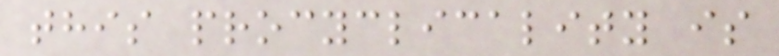this procyclicality is
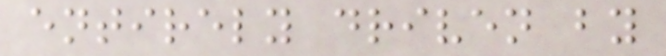entirely driven by
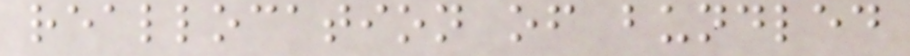reallocation of bundled
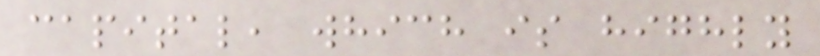capital, which is highly
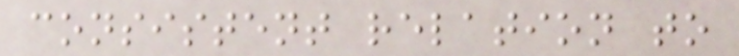consistent relation to
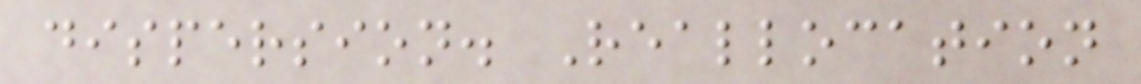dispersion. Reallocation
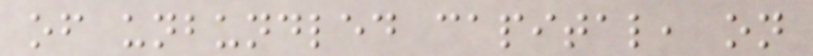of unbundled capital, on
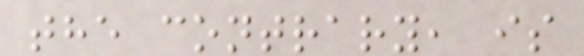the contrary, is
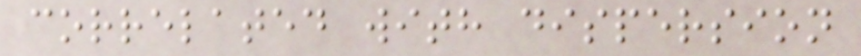correlated with dispersion
